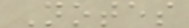Notes
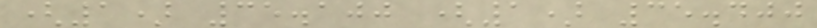(1) 35.100 (1) 35.400
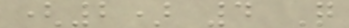(2) 4 Q
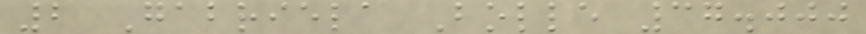2 Gabriela Bolle 37.000
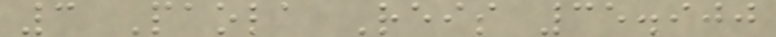3 Paola Reis 35.900
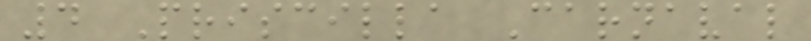4 Priscilla Carnaval
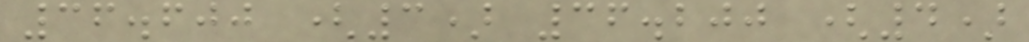36.600 (3) 36.200 (4)
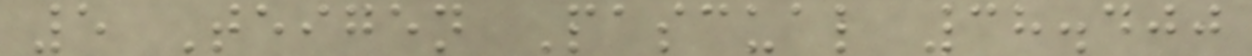5 Teigen Pascual 38.400
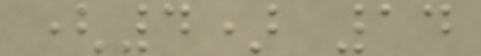(4) 14
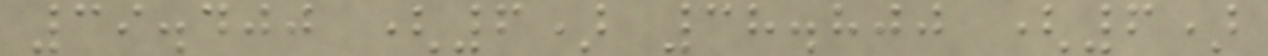39.400 (6) 38.800 (6)
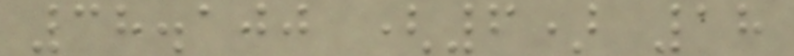38.100 (6) 18
